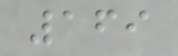169
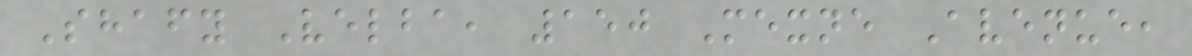Shafy Velba, 150 Mexne Avenue,
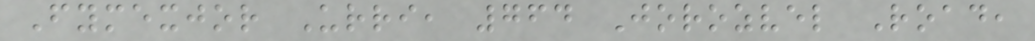Fymexjor Urri, 764 Jorozvel Road,
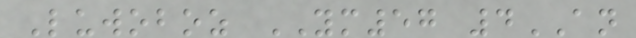Luwoboz YM57 4AN
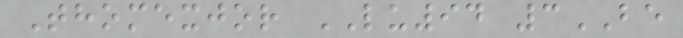Thomexjor LU94 3BE
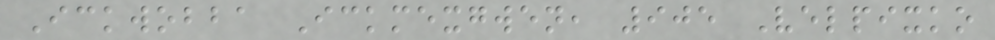Ickwobba Ickmexgwen, 905 Velpixko
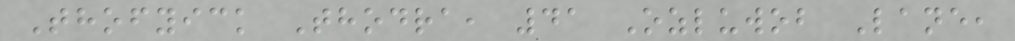Thofyick Thodra, 41 Ozluwob Lane,
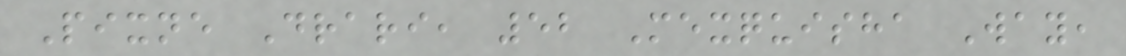Pixne Drari, 52 Mexquisha Way,
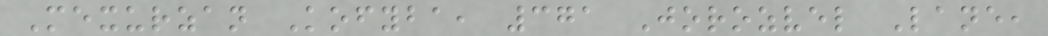Mexurzan Kofyba, 371 Jorozvel Lane,
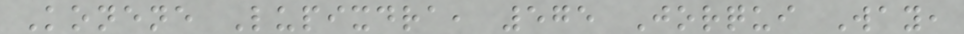Konene Lupixdra, 575 Jorqui Way,
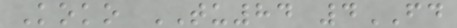Koko TU84 4FD
